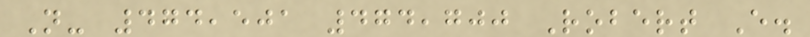N- 474,501 474,700 Robert E.
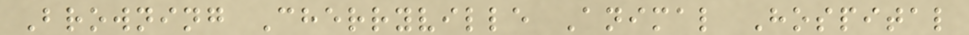Browning Cherryville Animal Hospital
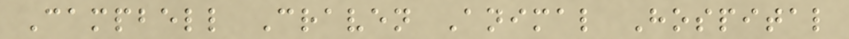Campbell Craven Animal Hospital
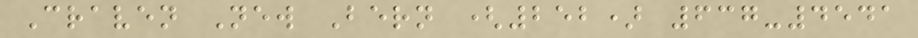Craven New Bern (252) 637-4541
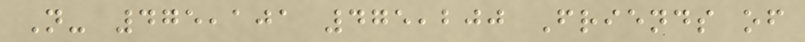N- 475,101 475,200 Friends of
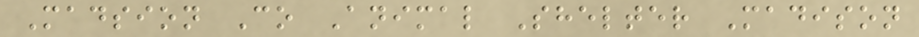Madsion Co Animal Shelter Madison
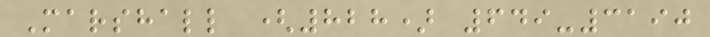Marshall (828) 649-3190
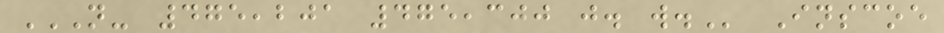N- 475,201 475,300 J. W. Inscoe
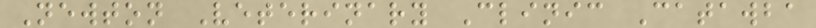Newton Veterinary Clinic Catawba
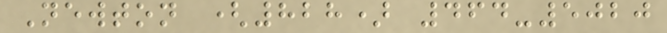Newton (828) 464-5020
